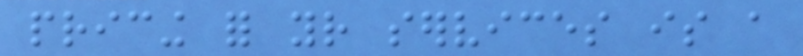pricing for your services is a
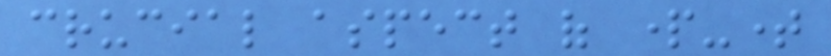crucial aspect of part-time
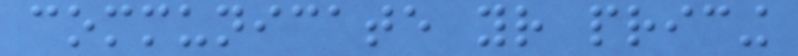communicate your pricing
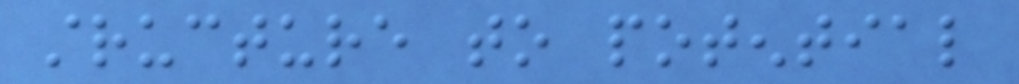structure to potential
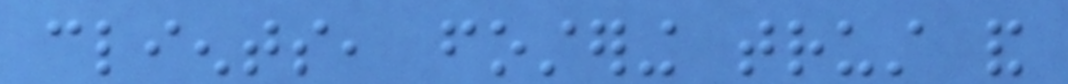clients, fostering trust and
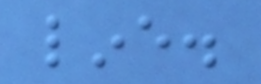line.
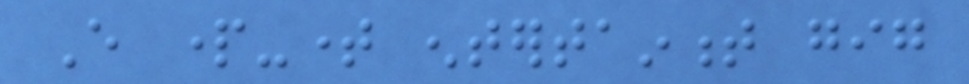Every part-time entertainment gig
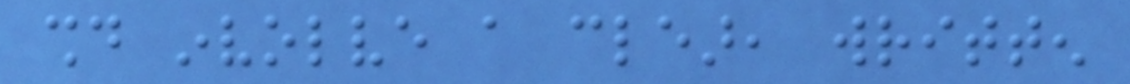should involve a clear, written
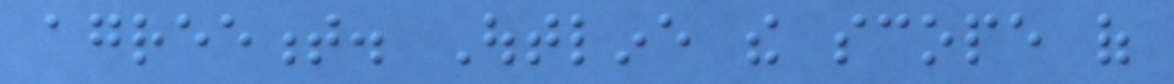agreement. Outline the scope of
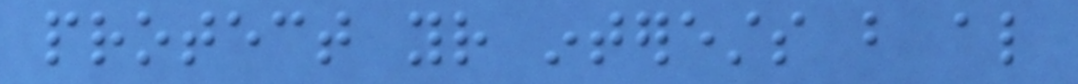protect your interests but also
